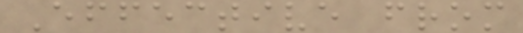Effective from
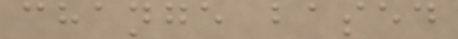change based
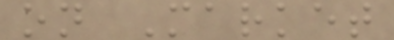on Market
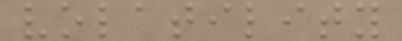volatility
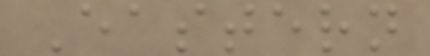Eastern
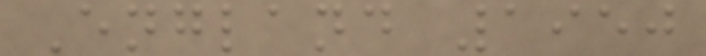England 1950
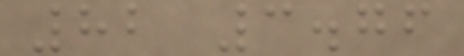82 3.76
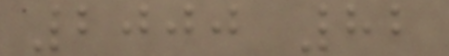2000 82
